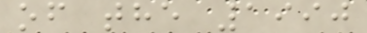of the 1990
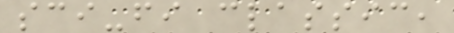sci-fi classic,
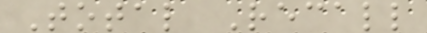Total Recall
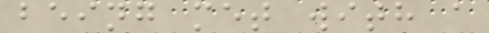being met with a
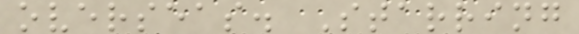overseas. Starring
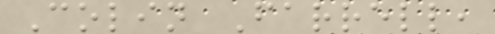Colin Farrell,
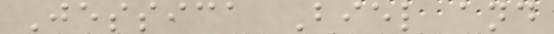Jessica Biel and
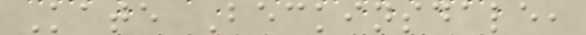Kate Beckinsdale,
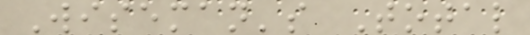Wiseman's Total
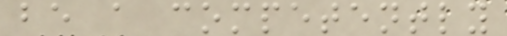be a competently
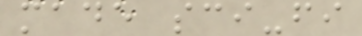made sci-fi
